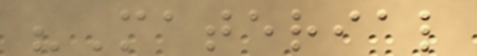"Material
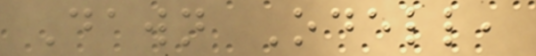Dawn Odell,
